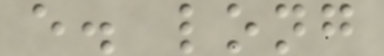e. long
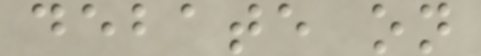debate on
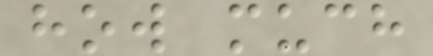how much
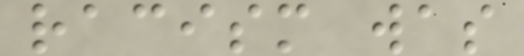racism was
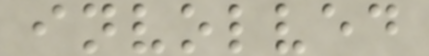involved
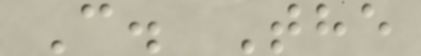C. The
